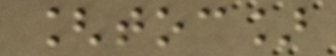[toc]
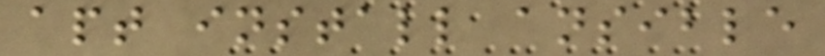apt install ansible
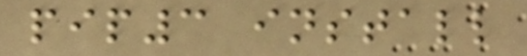pip3 install
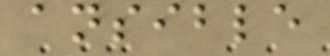ansible
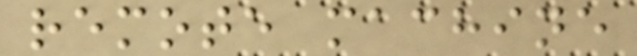remote machine
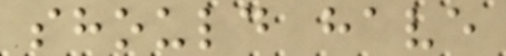should have
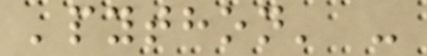'python' -
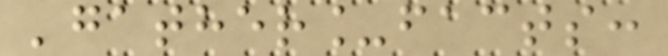'gather_facts:
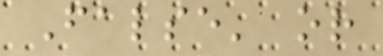False' or
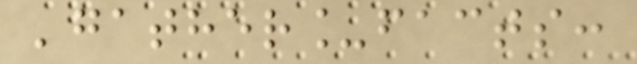'gather_facts:
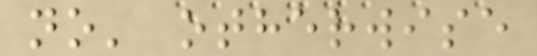no' otherwise
